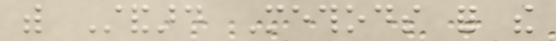with Standard Methods for the
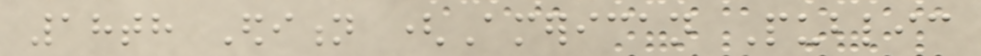18th Edition (American Public
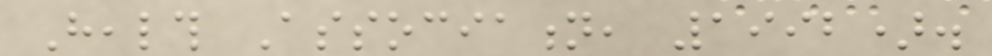Health Association, 1992).
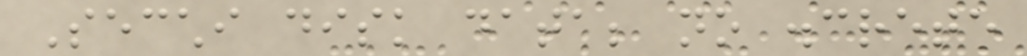Secchi disk data; no discrete
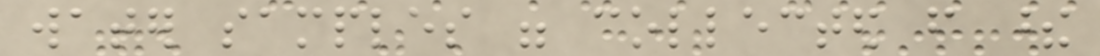water samples were collected from these
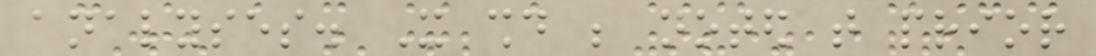analyses. It should be noted that prior
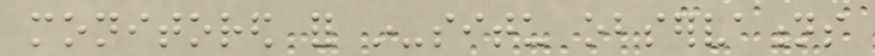monitored for in-situ observations
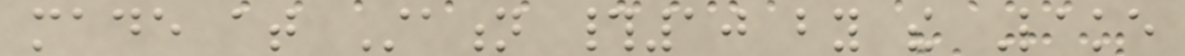made at Station #10 by the Lake
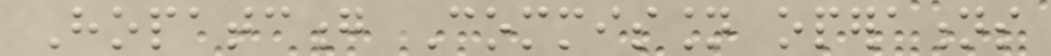Hopatcong Commission operations
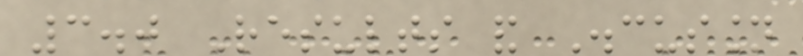3.0 Results and Discussion
